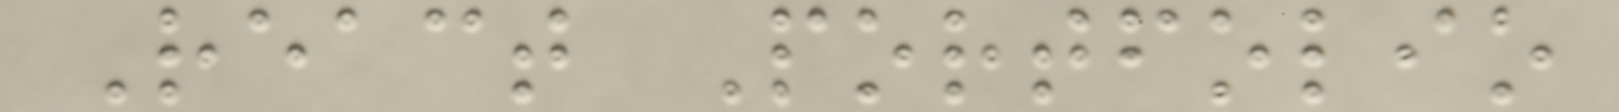React Portfolio
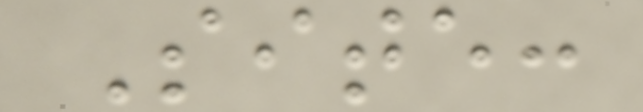Site:
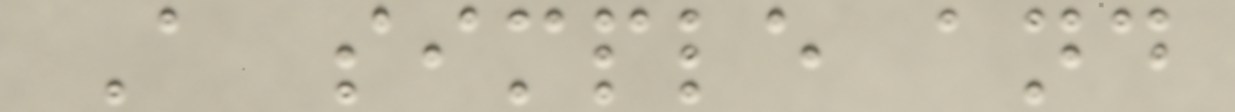A simple and
